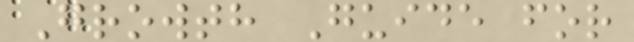Growth Guide for
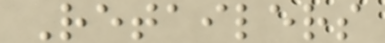Retailers
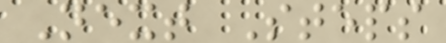Next Steps
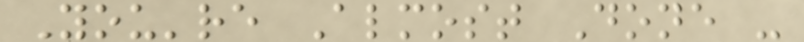You're Almost Done -
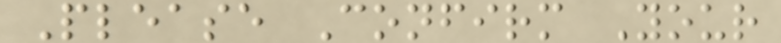Please Confirm Your
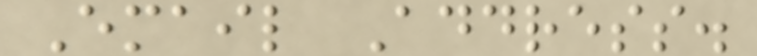Email Address.
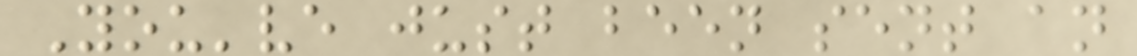You've just been sent an
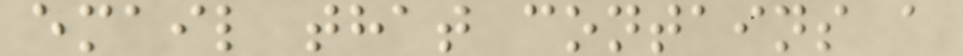email that contains a
